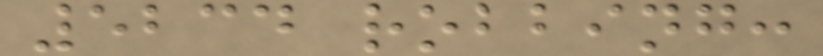5234 robbing:
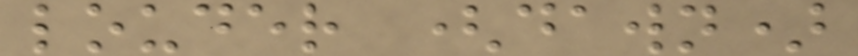louder (dawn)
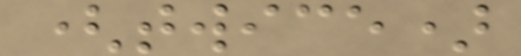(twice)
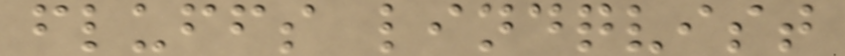fluffs lindqvist
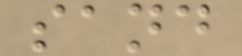sand
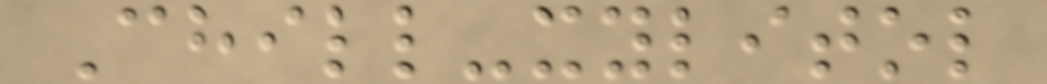Chill-xylitol
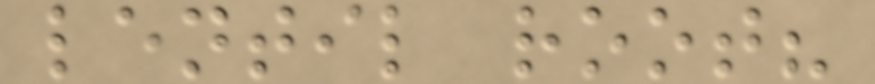lentil root?
